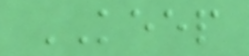KEEP
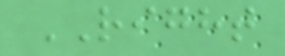RIGHT
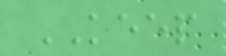KEEP
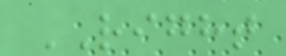RIGHT
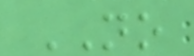NO
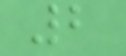2
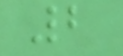2
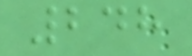248
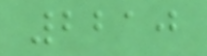2210
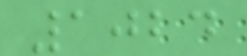1024
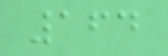164
